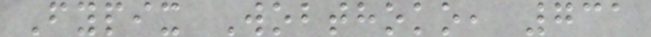Fypix Wobthoko, 731
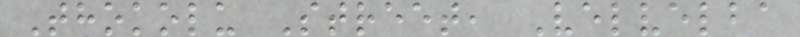Thokolu Street, Velvelba
